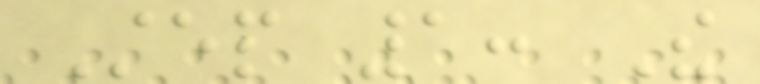Step 1: The
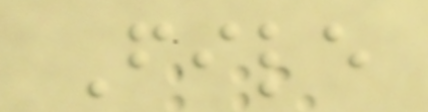File
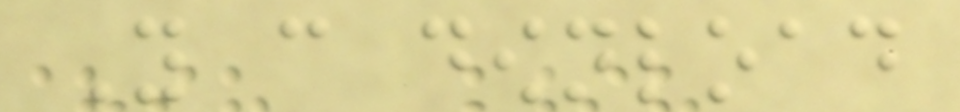You can download
